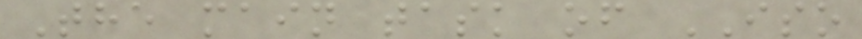The main task of ISO
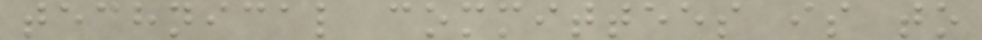technical committees is to
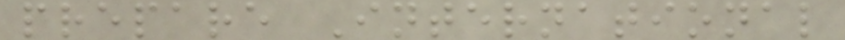prepare International
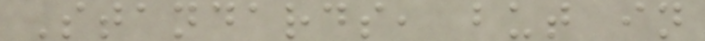Standards, but in
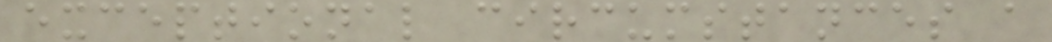exceptional circumstances a
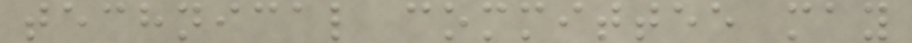technical committee may
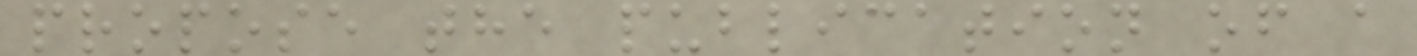propose the publication of a
